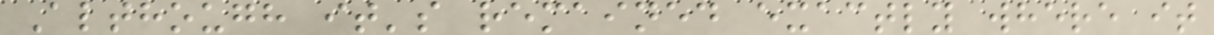Although it's remained exactly where it
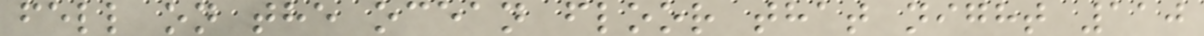fell on the ocean floor that night 110
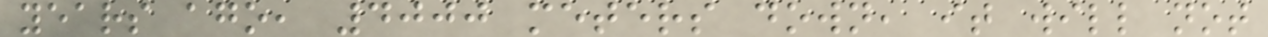years ago, 4000 meters down, it will not
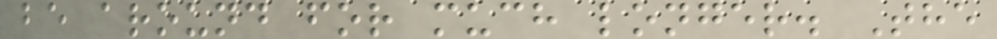be around for much longer. The
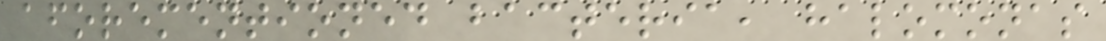aforementioned bacteria, halomonas
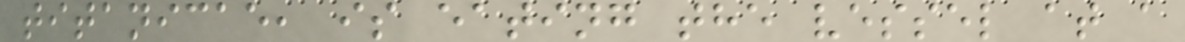titanicae, is eating the vessel at a
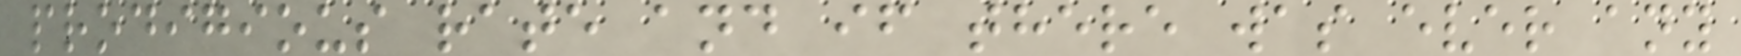prodigious rate and if there was ever any
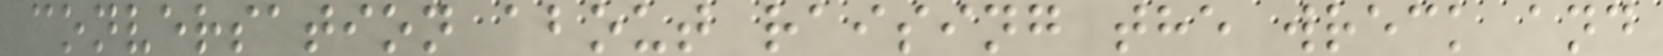conversation about raising the wreck and
